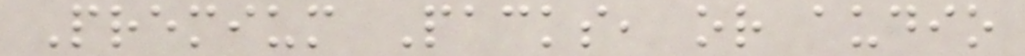Premium Packs, or audio
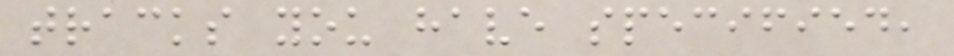tracks you have specified,
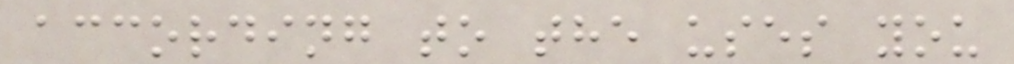according to the uses you
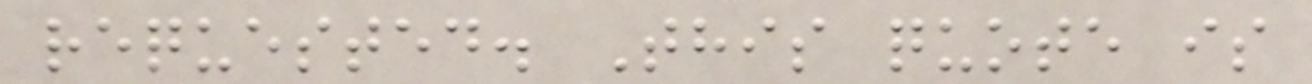requested. This quote is
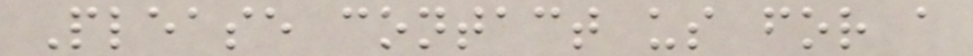Please contact us for a
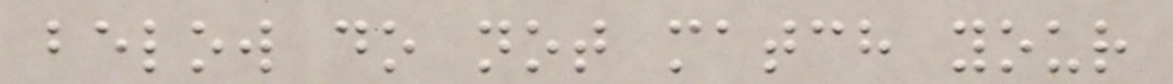below do not match your
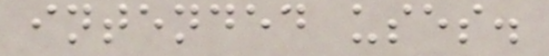intended uses.
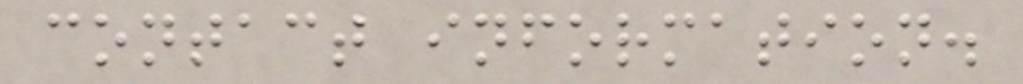contact information.
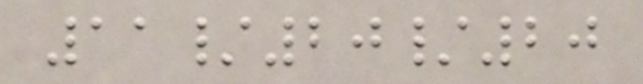11/20/20
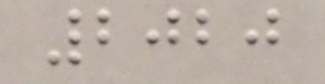2020
